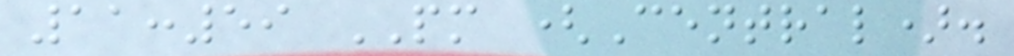11:59 PM (Central).
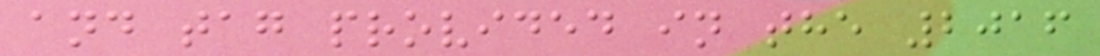and tag provided in the 2016
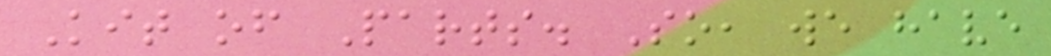Kit of Parts. So, we have
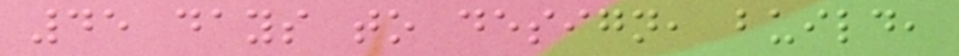45 days to design, build,
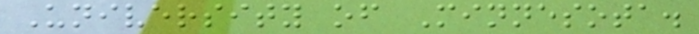University of Minnesota.
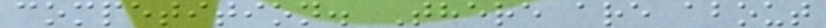competition. There are about
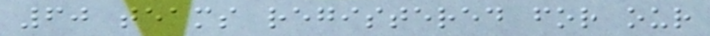60 teams registered for our
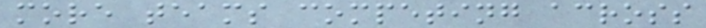more teams competing across
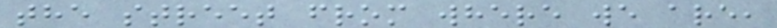the street from where we are,
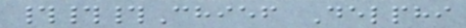###Chief Delphi
